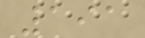191
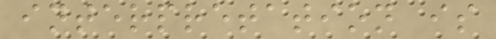interpretation is
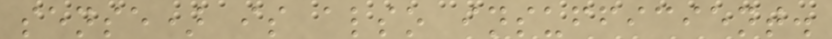sense) is also insufficient.
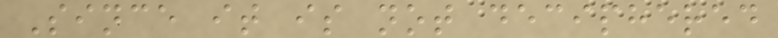Since it is not deciphered
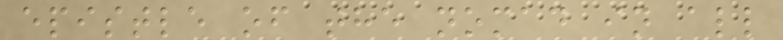epistle of the nomad in all
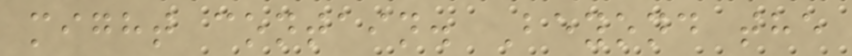might contain. Beyond the
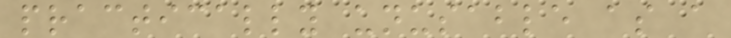practically unusable as a
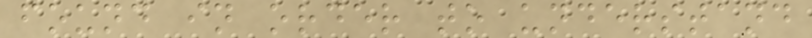found in order to understand
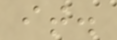it.
